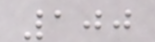100
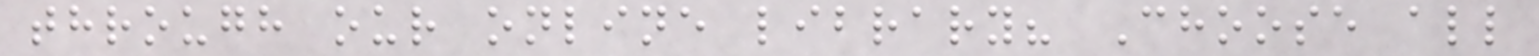through our online library? Choose all
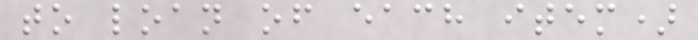to loan of each item)
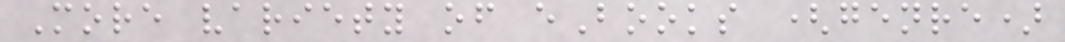More variety of eBooks (genre)
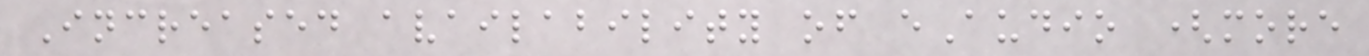Increased availability of eAudio (more
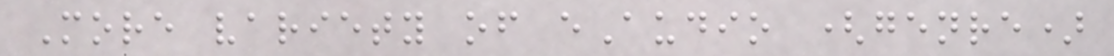More variety of eAudio (genre)
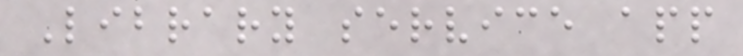Library service app
